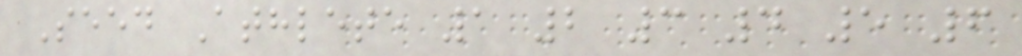Seed Athlete 1 2 3 4 5 6
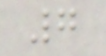7
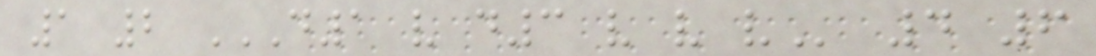1 2 D1 V D3 V V V 4 6
